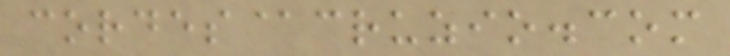cordes@cruzio.com
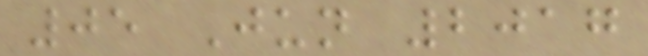05 Jun 2017
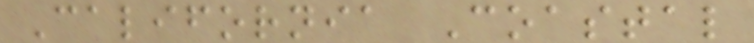California Coastal
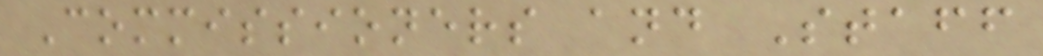Commissioners and Staff
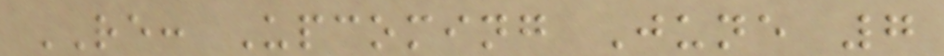RE: Upcoming June 7
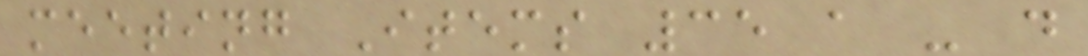meeting Items 35 a - d
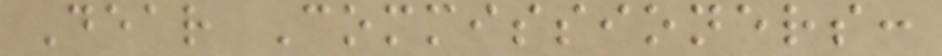Dear Commissioners:
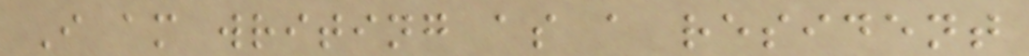I am writing as a resident
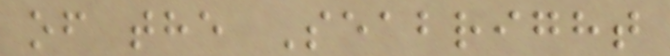of the Seabright
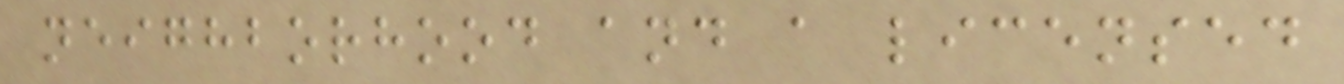neighborhood and a licensed
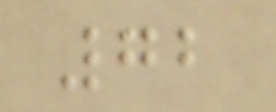72
